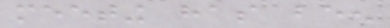meeting has been
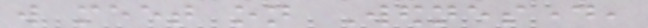will meet on Wednesday,
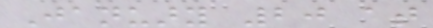January 20 at
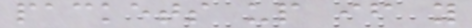packets up if you
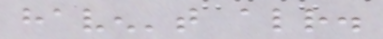haven't already.
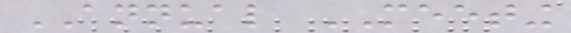ANNUAL MEETING
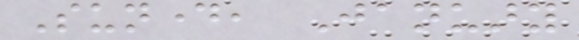Sunday, January
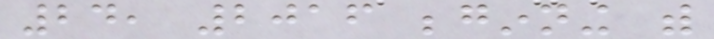24, 2016 beginning with
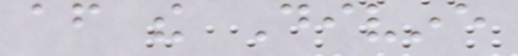after the Divine
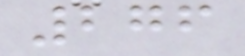276
